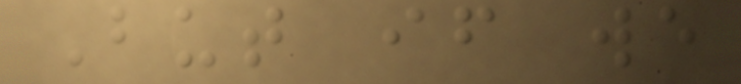But if we
